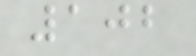102
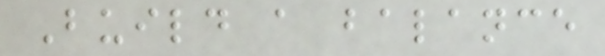Build a balance
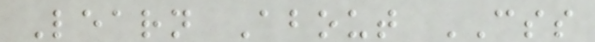Learn About CSS
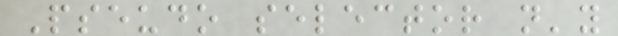Pseudo selector n'y
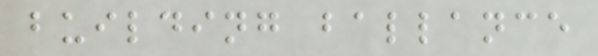building ballance
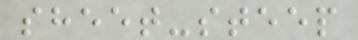sheet-steep
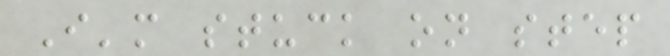I'm stuck on step
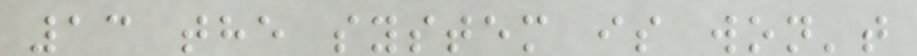13 the system is won't
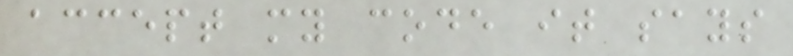accept my code it says
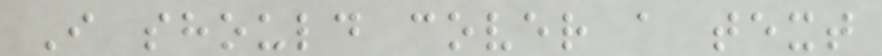I should cover a text
